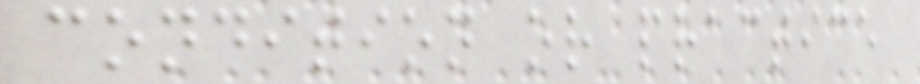condition or practice
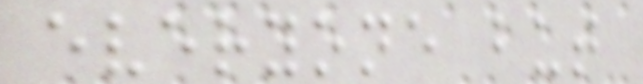everyone but
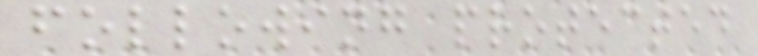following protected
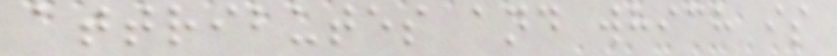attributes and which is
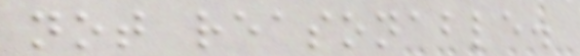not reasonable.
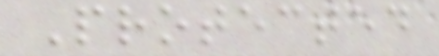Protected
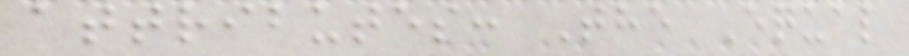attributes: The Equal
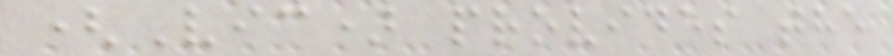(Vic) provides the
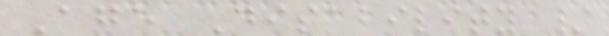Age Disability /
